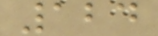124
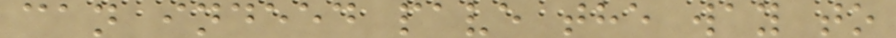can indeed pave the way to
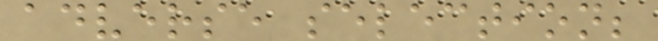adverse selection;
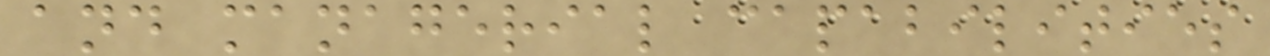and managerial capabilities
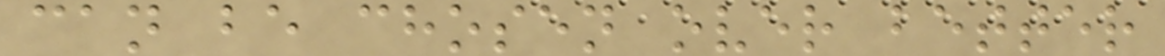can be chosen over better
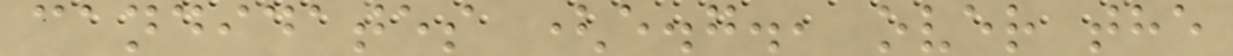candidates (e.g., over the
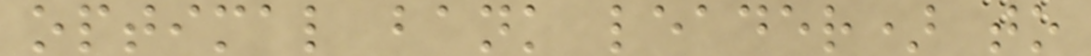optimal bank leader) to
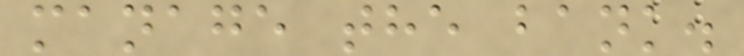manage the bank.
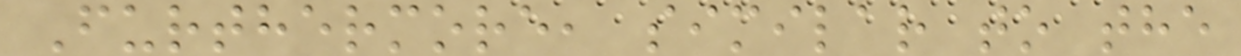Furthermore, similar to the
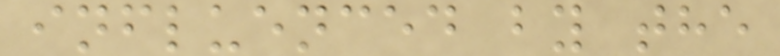influenced by the
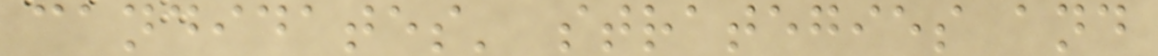candidates' strategies and
